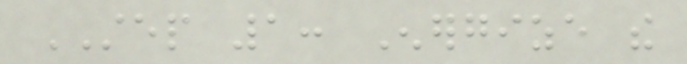STEP 1: Energize the
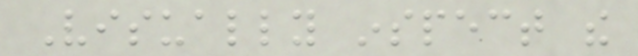Visually inspect the
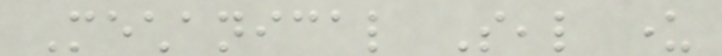Mechanical Seal under
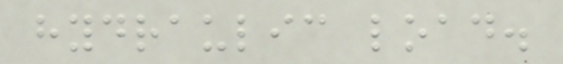hydraulic load.
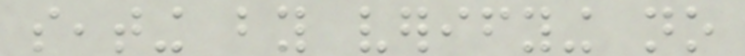seating by verifying no
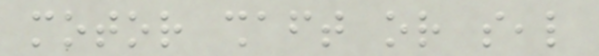motor shaft or seal
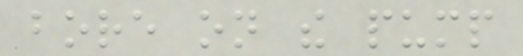bore on the pump
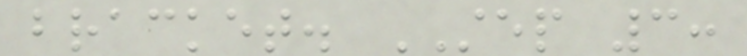bracket. STEP 3:
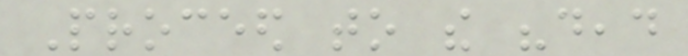Proceed to the "dead
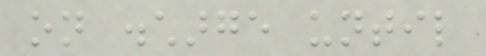on discharge until
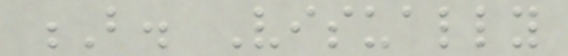B. Visually
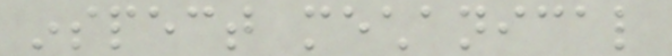inspect mechanical
